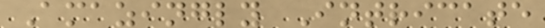Amazingly Intricate
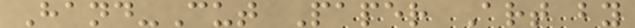Hand-Cut Paper Art by
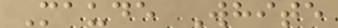Maude White
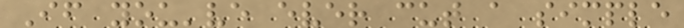If you've ever cut a simple
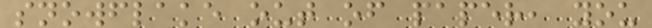snowflake out of paper, you
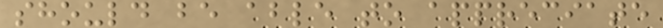should be able to appreciate
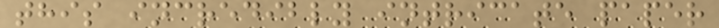this incredibly intricate paper
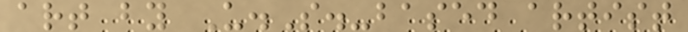art by U.S.-based artist
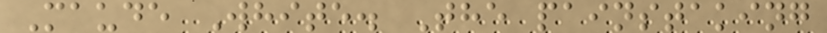Maude White. The painstaking
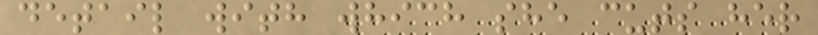detail with which she cuts her
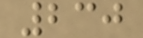230
